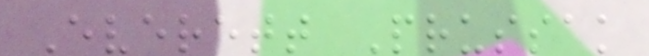Everett Prussak
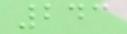243
